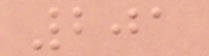201
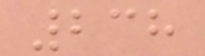238
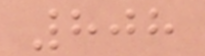808
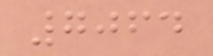7064
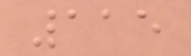115
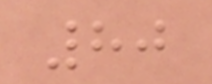80
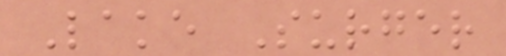Lake Surger
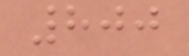800
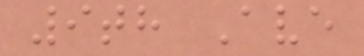9th Ave
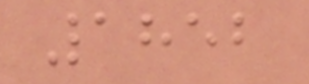1852
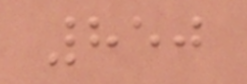850
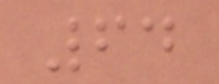64
